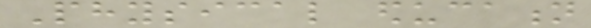Physical education
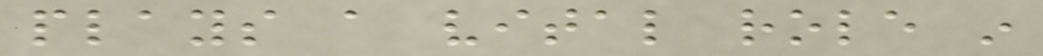plays a vital role in
